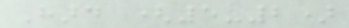Hard (5-2)
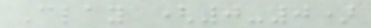Clay (0-0)
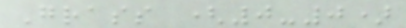Grass (0-0)
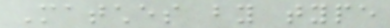Matches by type
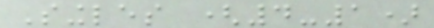Singles (4-1)
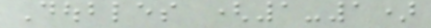Doubles (1-1)
